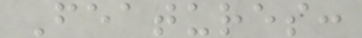Features:
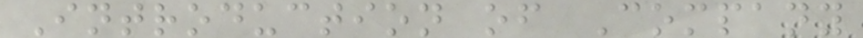Introduction of Company
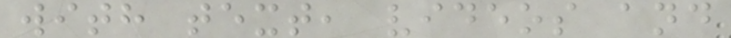with text, videos and
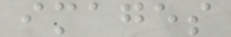images
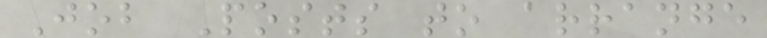Job Posts to arrange
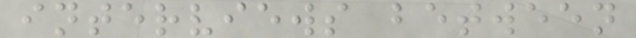interviews between
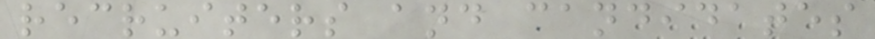recruiters and candidates
